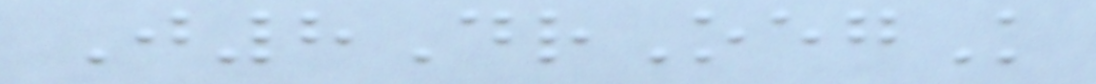J8DrOegK
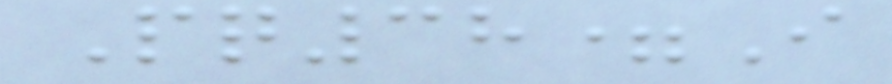Pq38=I
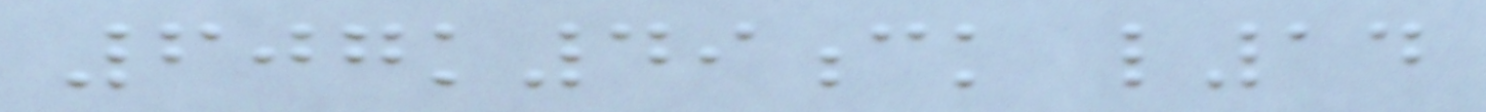607k49ck l14
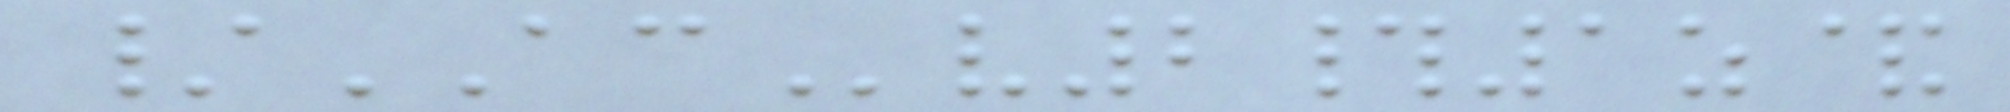/ACv2#1z&
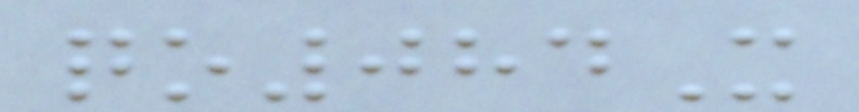qo084X
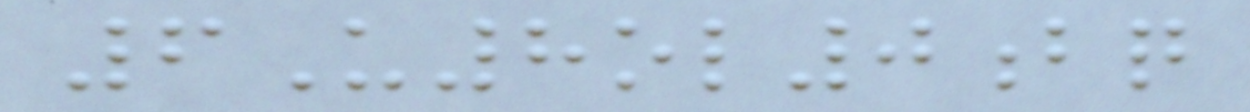6U8ol0bq
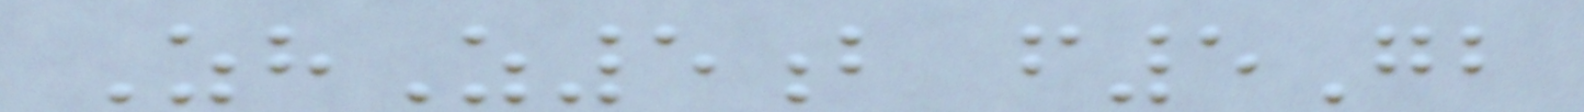ZhZ5b f5Gb
